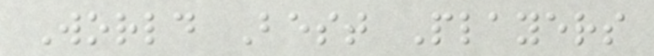World Best Players
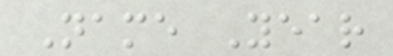Name Year
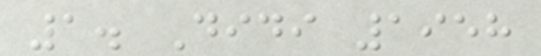1. Didi 1958
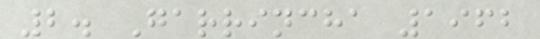2. Garrincha 1962
